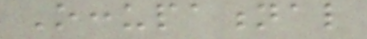Occupational
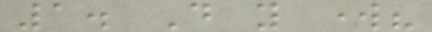1. Do you work?
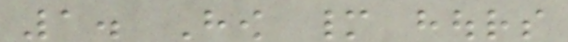1. How many hours
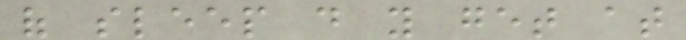of sleep do you get at
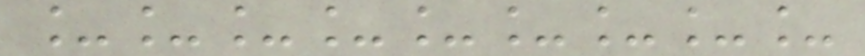_________
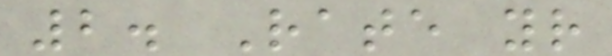2. Rate your
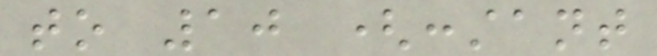to 10 (constant
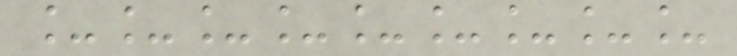_________
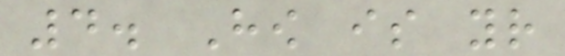4. How is your
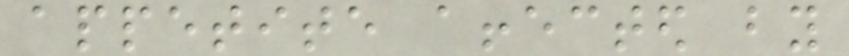appetite affected by
